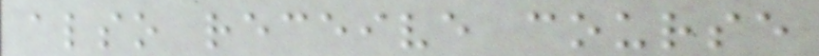also receive course
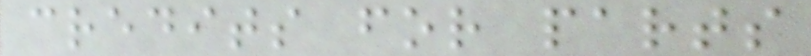credits for parts
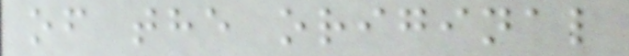of the original
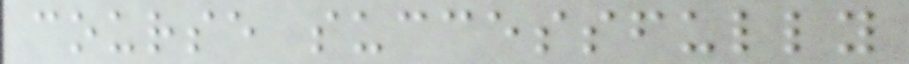course successfully
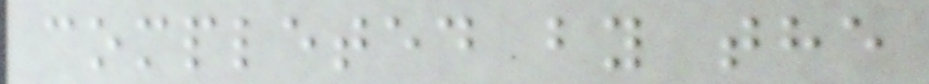completed by the
